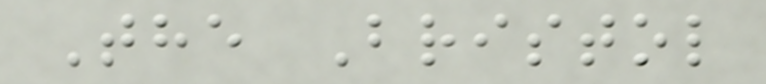The Bristol
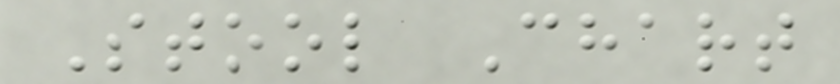Stool Chart
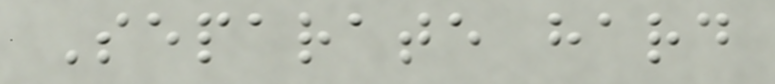Separate hard
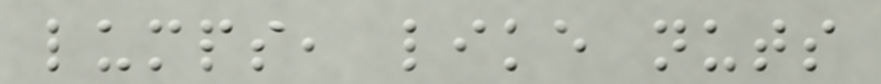lumps, like nuts
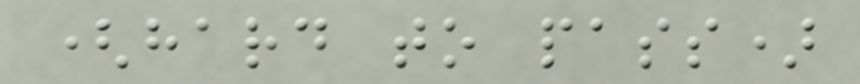(hard to pass)
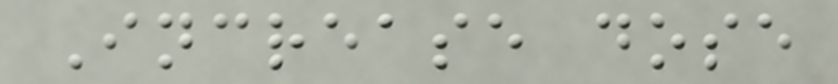Increase dose
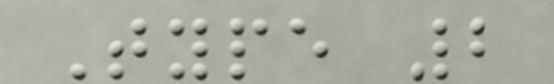Type 2
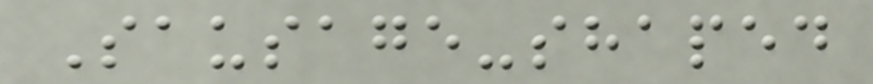Sausage-shaped
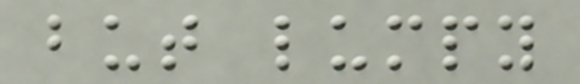but lumpy
